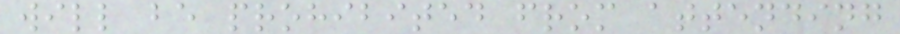will be prohibited from attending
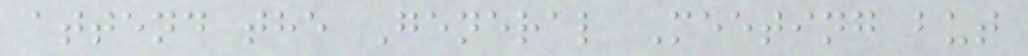attend the General Meeting but
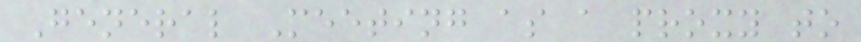General Meeting as a proxy to
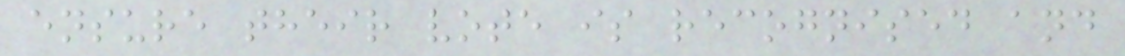ensure their vote is recognised and
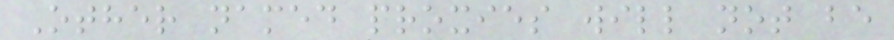Other named proxies will not be
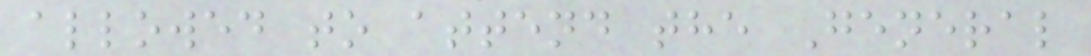allowed to attend the General
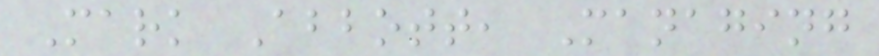Mark Abbott, Managing
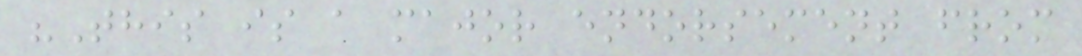"This is a major endorsement from
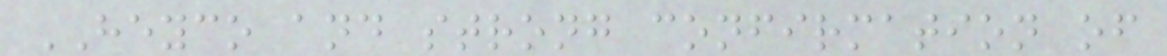HEYCO and strong confirmation of
